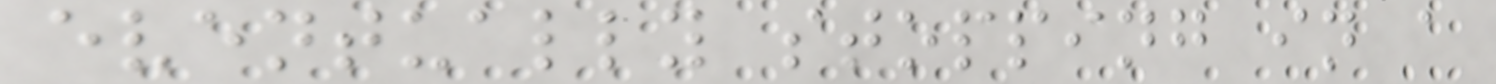eventually stopping in a
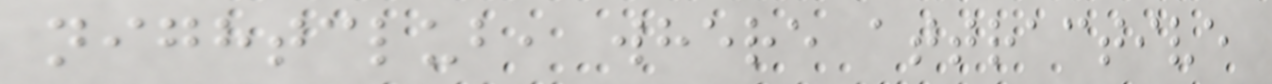nightclub, where attractive
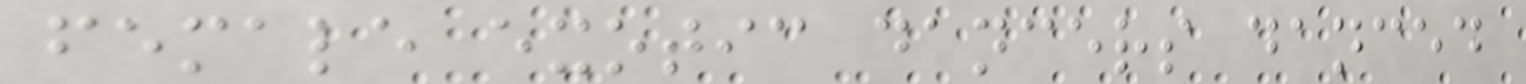female exotic dancers danced
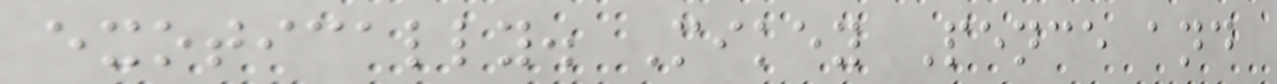exotically. Mikey Pence and
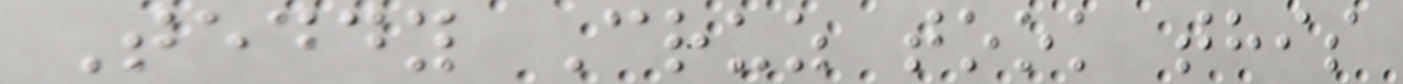Teddy Cruz took this
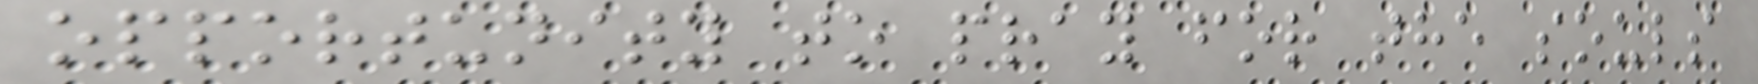opportunity to pray for the souls
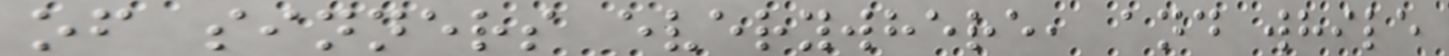of sinners everywhere, and while
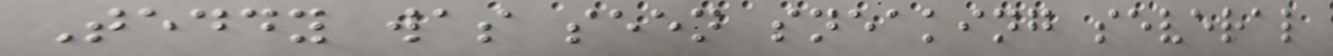Teddy was seen sneaking several
